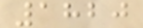1820
